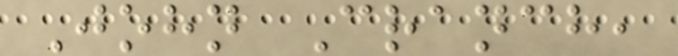John Cranch,
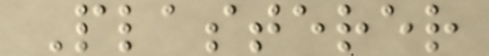Plasterer
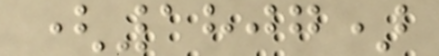(1807)
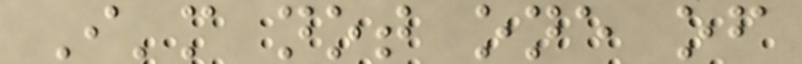I'm not one of
